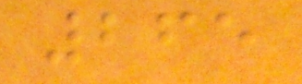265
